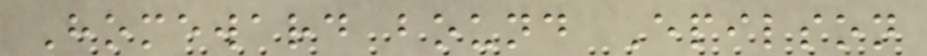Homeward bound Epilson
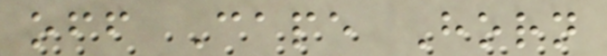off Cape Horn
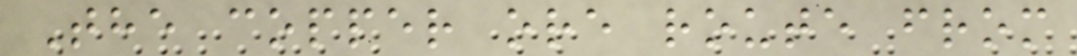The copper ore route from
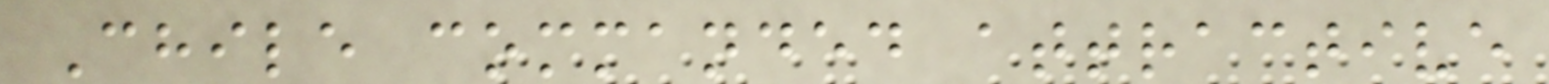Chile commanded attractive
